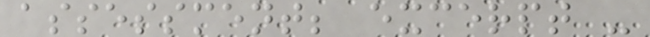assessment; excerpt -
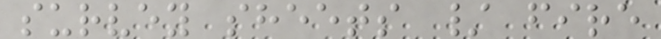survey sheets / fire
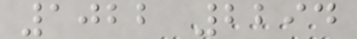1022 2294
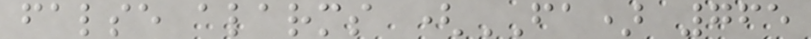false alarms (FA) 765
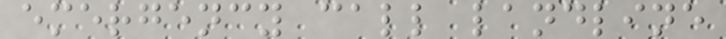emergency call landline
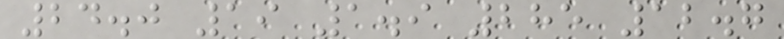24.0 19 1.9 285 12.7
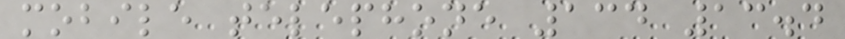mobile telephone 134 13.4
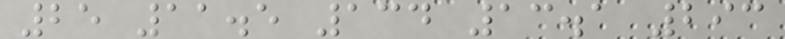25 11.5 134 13.1 293
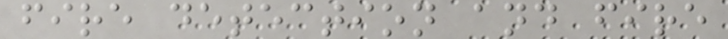fire detection and fire
